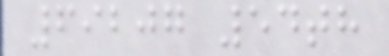69207 54th
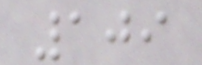109
